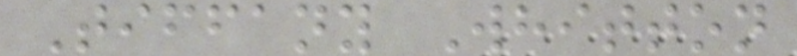Tiffany Whitton
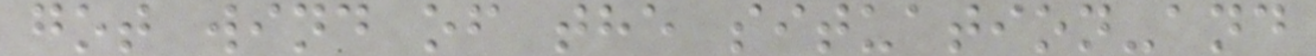got wind of the situation-and
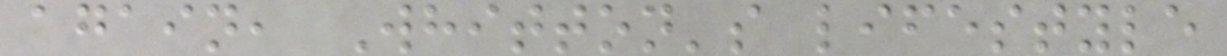again, Whitton's lifestyle
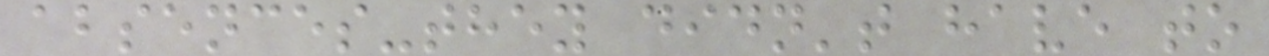absences-they didn't have to
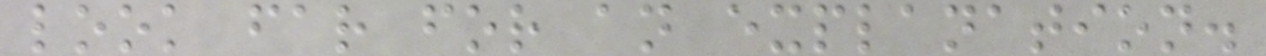look far for an explanation.
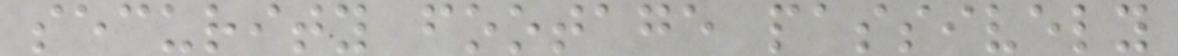security footage passively
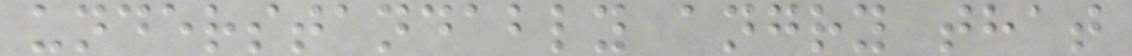understandably angry that
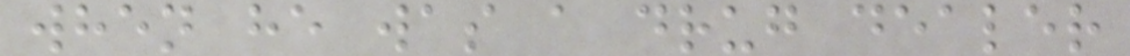when he was a drug dealer
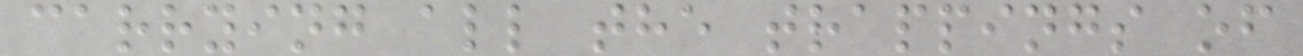carrying all the trappings of
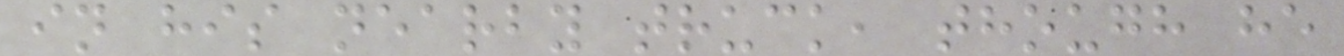in his nearby truck, though he
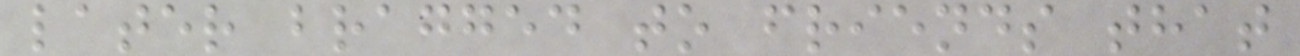later bragged to friends that
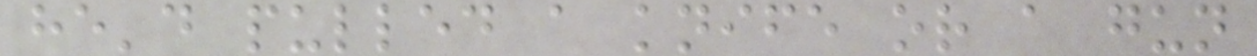he'd pulled a knife or a gun
